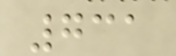731
